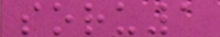soru1
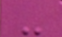-
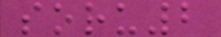soru2
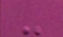-
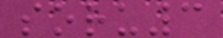soru3
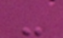-
